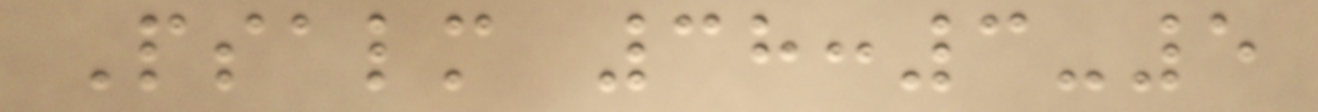Psalm 38:3-5
